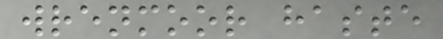wrenmoor haste
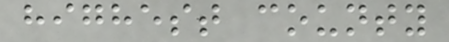highest county
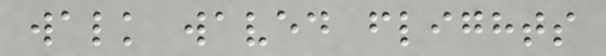walk waved flights
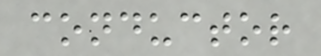conductor
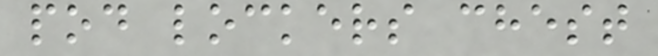pod lockers chest
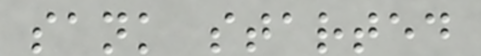sank started
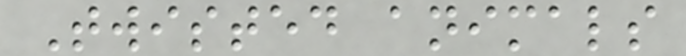Twisted animals
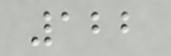122
